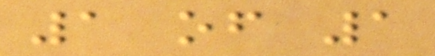1 of 1
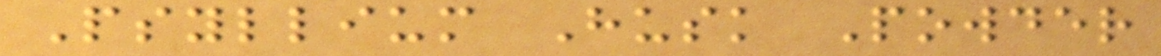Psyllium Husk Powder
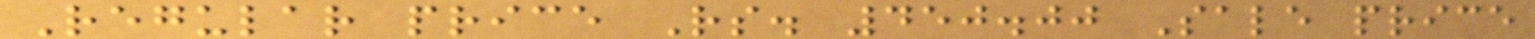Regular price Rs. 450.00 Sale price
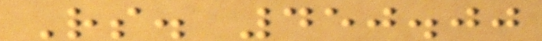Rs. 450.00
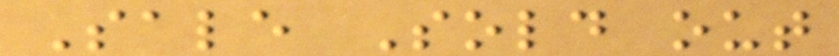Sale Sold out
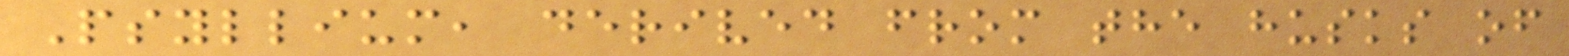Psyllium, derived from the husks of
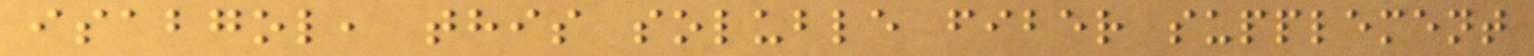isabgol, this soluble fiber supplement
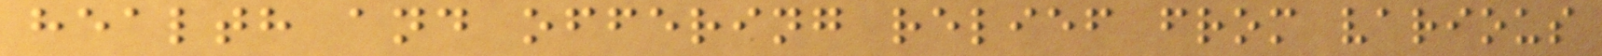health and offering relief from various
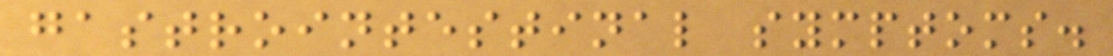gastrointestinal symptoms.
